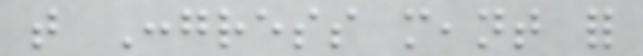that Congress meant for
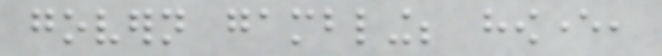govern gambling; however,
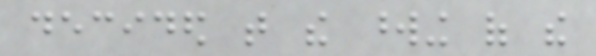decided that the wording of the
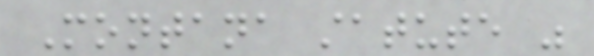Montana statute was
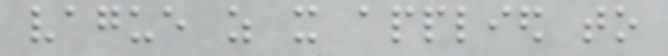vague as it applied to
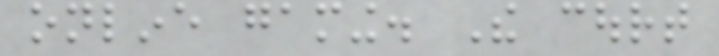online gaming. The court
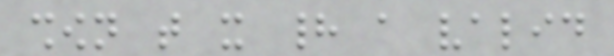shown that it had a valid
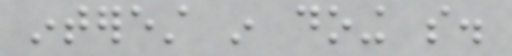interest in doing so.
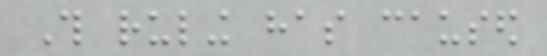This ruling has caused
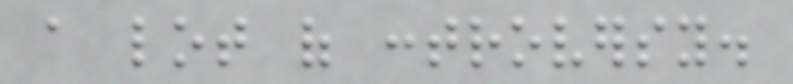a lot of controversy.
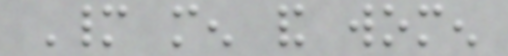Many men and women
